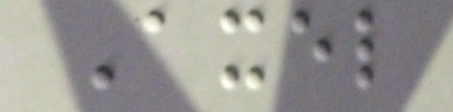Axel
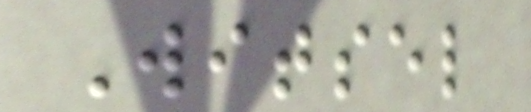Witsel
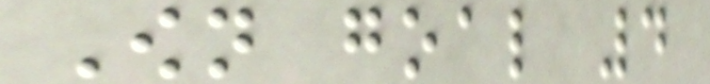Own goal 4
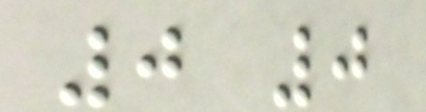0 0
